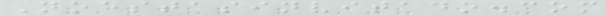Noestasinvitado.com
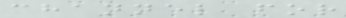channel for
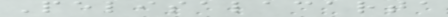Pelisalacarta
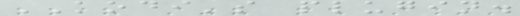KODI's plugin.
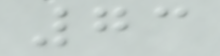73
